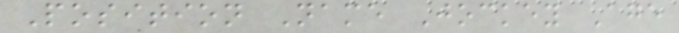Position Name Jockey Age
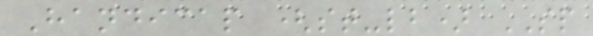Handicap (st-lb) SP
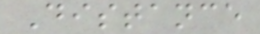Distance
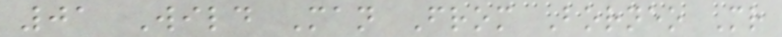01 Wild Man From Borneo Mr
